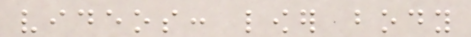videos: lower body
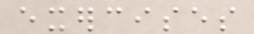exercises
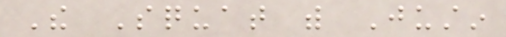The Squat with Justin
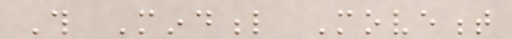This Mindful Movement
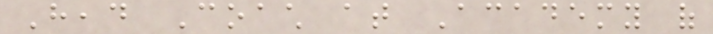Head Coach at Academy of
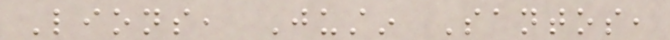Lions, Justin Santos,
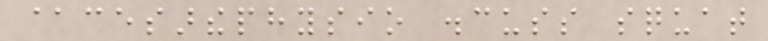@cesarthephysio discuss squat
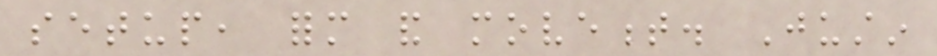setup, form and movement. Justin
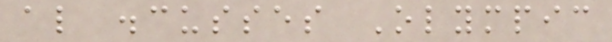also discusses Olympic
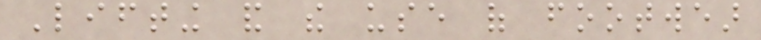Lifting and the use of footwear
